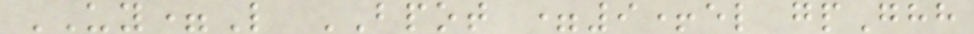UY=L BPOT =9+el gpGhh
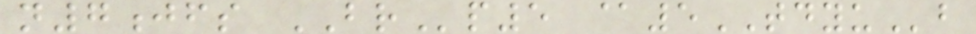n7jfs BRp5 @5TDYUb
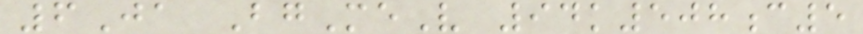6Ja BgMeV 94k508c5
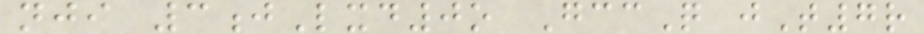nji 3jLxd0o GccQ jT7r
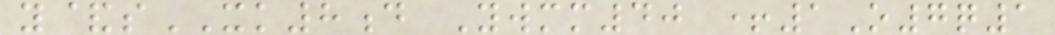y&sXK8d Ywmm40 +1O7q1
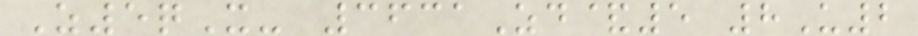Z5qX- 3631Zd&5 8U2
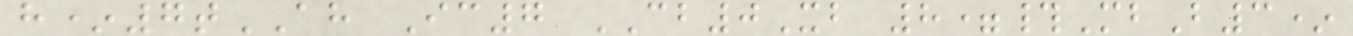h*7tAH Ic7 CB0Xb 8=#MbB3*
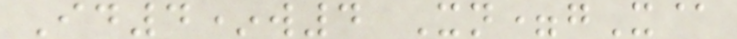Id4*w4 Xn=gX@
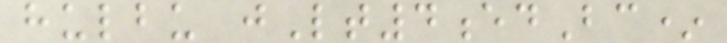hulbu jLt4edBc*
